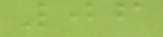06
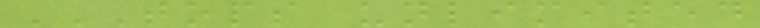TOPS UNLIMITED
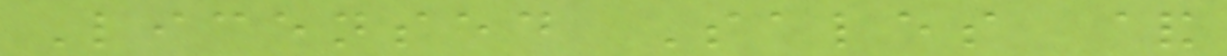Licensed Sales &
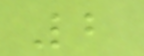2
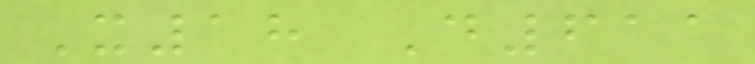X18 D611
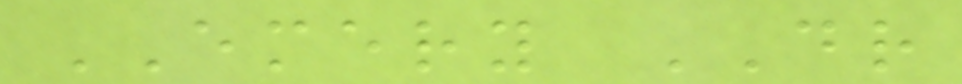EMERY DR
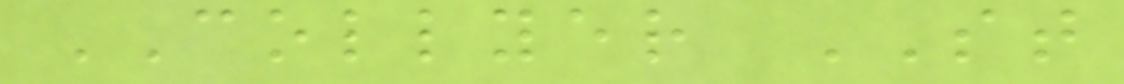COLLYER ST
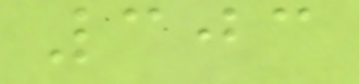303
